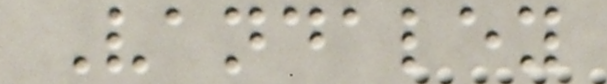Vandaley
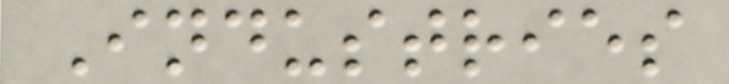Industries
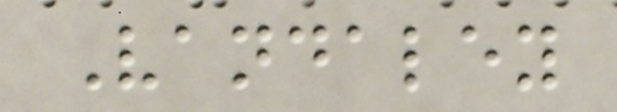Vandaley
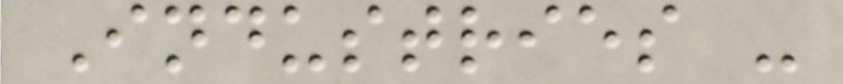Industries -
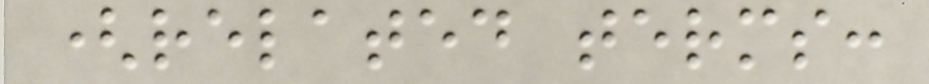(related terms:
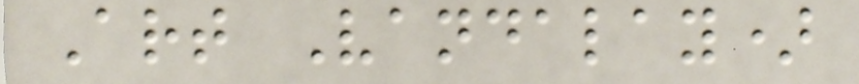Art Vandalay)
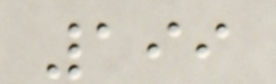199
